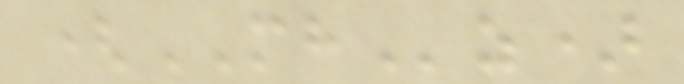(MHz)
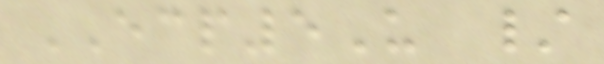ECP5U /
